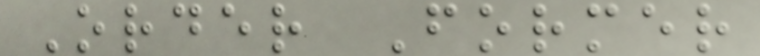Order Former
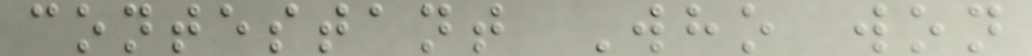contestant Who won
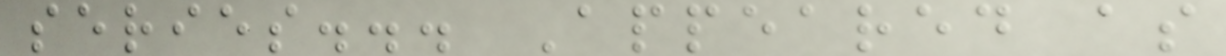series... Appeared as
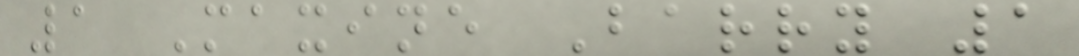1 Maxine Barry 1
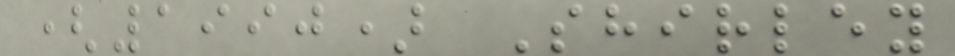(1990) Shirley
